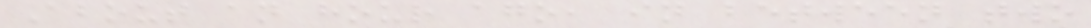About an hour ago, in between two
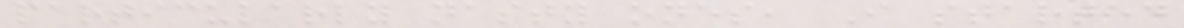particularly nasty ones, I started
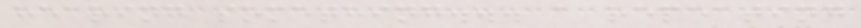hearing something... a repeating
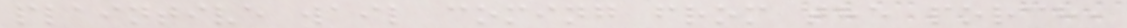plaintive wail coming from the porch,
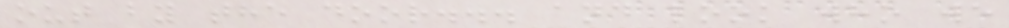out by the door... and look who we
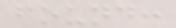found:
